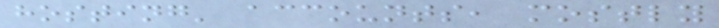hosting' accounts, mostly
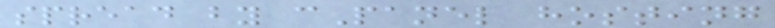spread by cPanel hosting
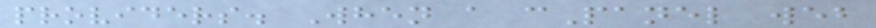providers. When a cPanel web
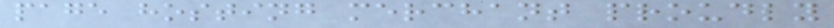page hosting merchant proudly
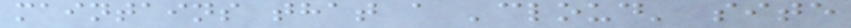maintains that a 'cloud' site
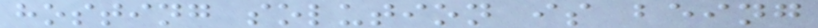hosting solution is being
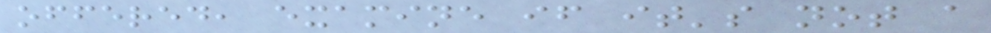offered, examine if it's not a
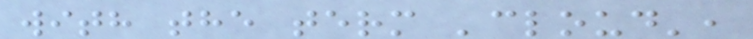with the term 'cloud',
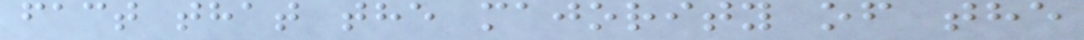fact that the majority of the
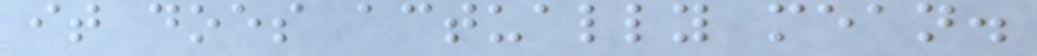it does actually mean.
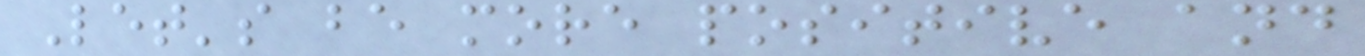Let's be more positive and
